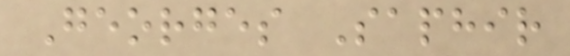Georges Saphir
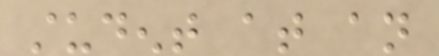student at an
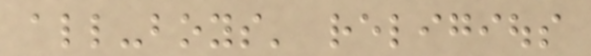all-boys' religious
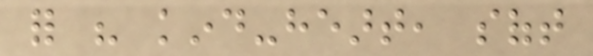for his kind-heart, soft
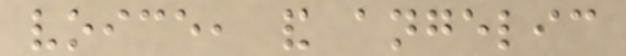voice, and angelic
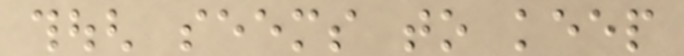though seems to keep
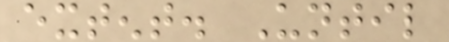extent. Until
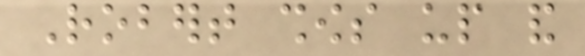Robert shows up and
